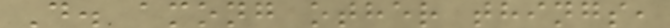D. among other things,
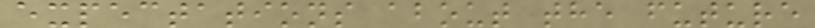expectations about the future
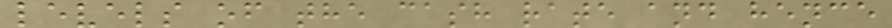levels of the cash rate and hence
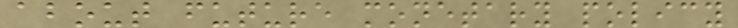about future monetary policy
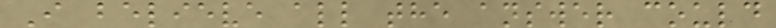I believe all the answer could
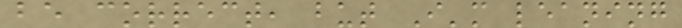be correct, but I'm leaning
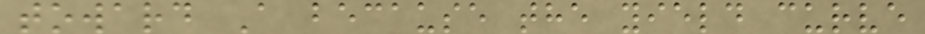toward A because the yield curve
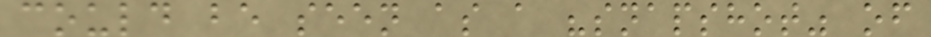could be seen as a "snapshot" of
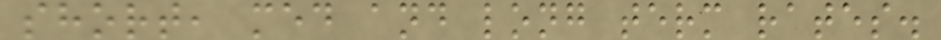short, med and long term rates.
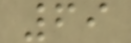69
